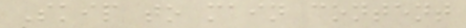Skip to main content
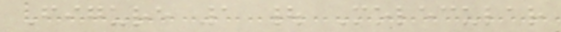Figure 1 | Molecular
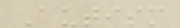Autism
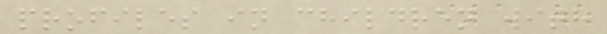profiles in children with
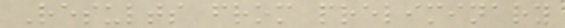Results from preliminary
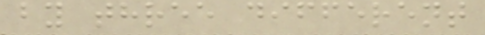by three different
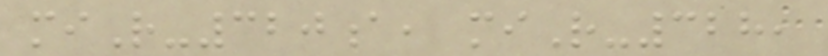miR-320a, miR-328,
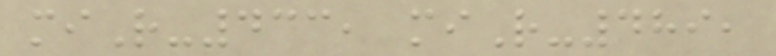miR-433, miR-489,
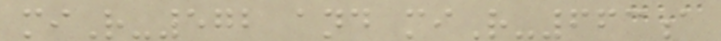miR-572 and miR-663a
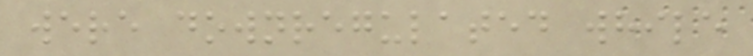were downregulated while
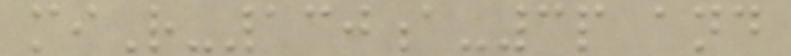miR-130a-3p and
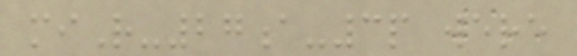miR-27a-3p were
